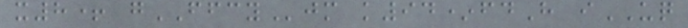x8+ gFFCYjm k94*fdH iUQ
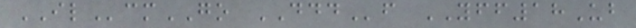ILcmGO DDDf YFF18Ub
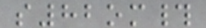s82om#
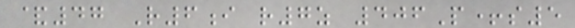&47 R6i r7z 406P+s5
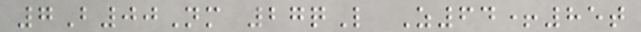7B00Nm 27qL Z64+85t
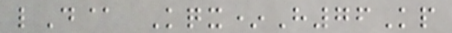lD@ Kqx*H76Kp
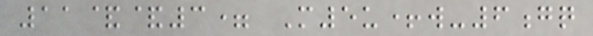11&&3= M5u+w-6gq
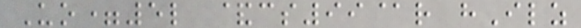Uo=5l &cs99@r hIlz
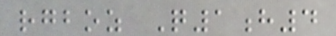rgboz Q1h4
